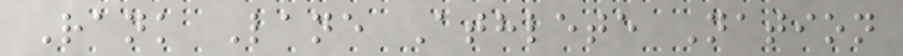Rank Lane Athlete Nation
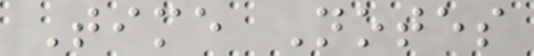Time Notes
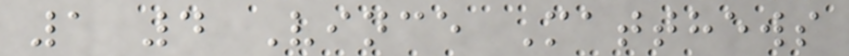1 4 Vince Matthews
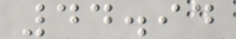44.94
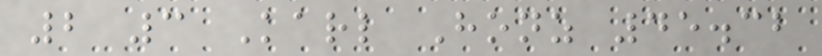2 3 Karl Honz 45.32
